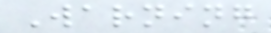Warning
